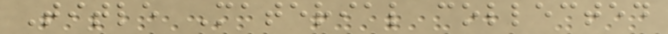Title Material collected
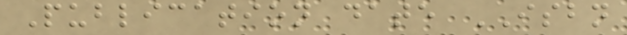Publication date ISBN
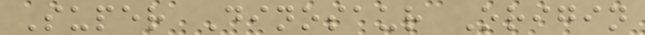Super Dinosaur Origin
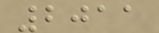2011
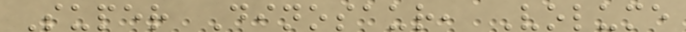Super Dinosaur, Volume
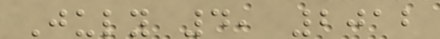July 4, 2012
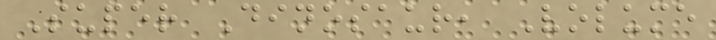Super Dinosaur, Volume
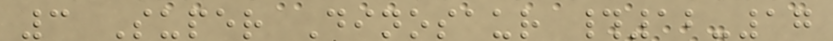3 Super Dinosaur #12-17
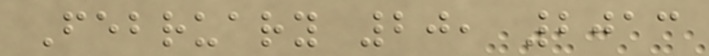February 20, 2013
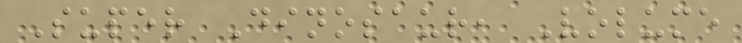Super Dinosaur, Volume
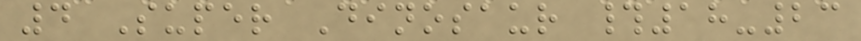4 Super Dinosaur #18-23
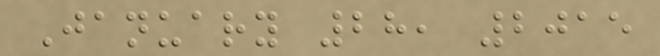January 28, 2015
